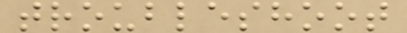troubleshoot
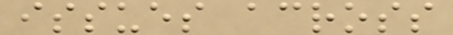issues across
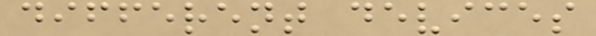different devices
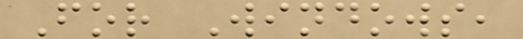For Windows,
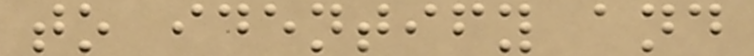to identify and
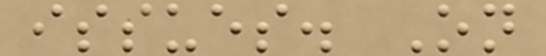issues. On
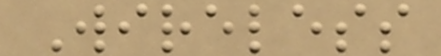Wireless
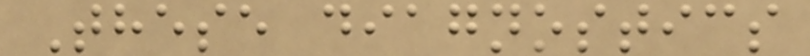These diagnostics
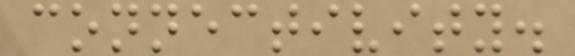connectivity.
